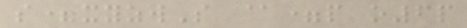s=xyzwS @=p o6p
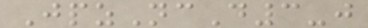JpzNcD3-j
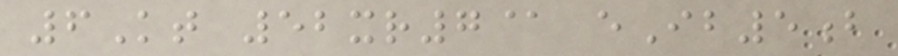6Kt 52xr7@ eIb5b
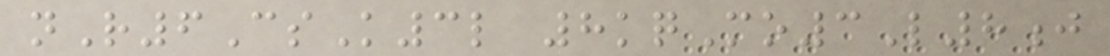nR6CsK3l 8kqMo3L8j
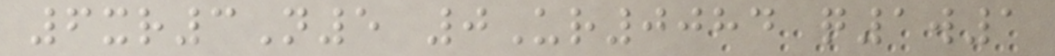6xr3N5 0Ur0084 q1w1
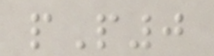pP0
